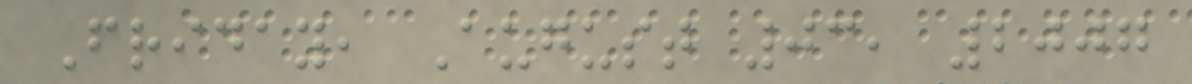Friday, August 03, 2007
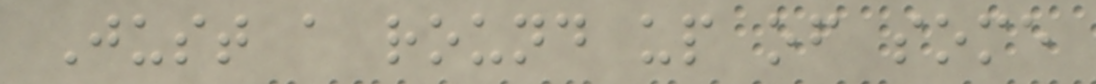Just a round up of some
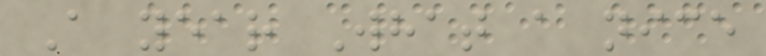A year What a nice
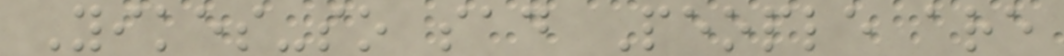Yikes-so sad People are
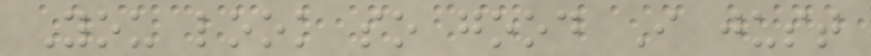You look so good I just
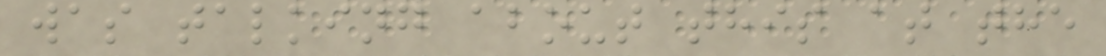was talking about this at the
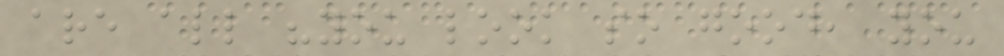are all "you look so good, you
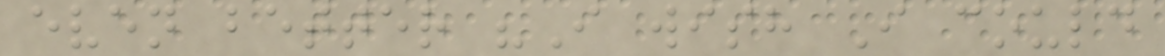even better "I wish I could
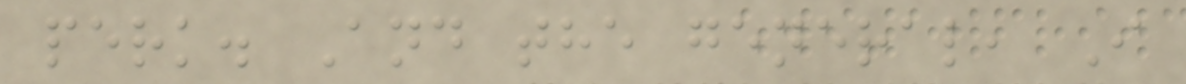perk. And the general, I
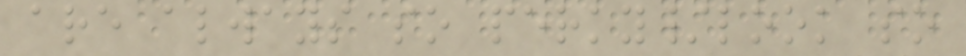are always so perky/look so
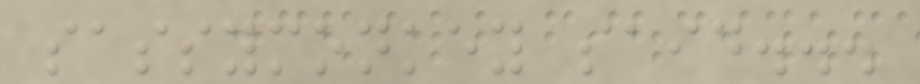sassymonkey said...
